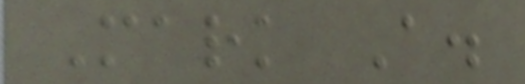Mark A.
